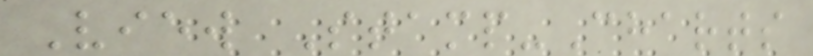View Stamp-Charts
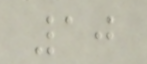10
